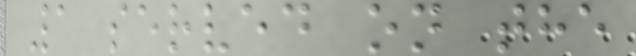1 served on the
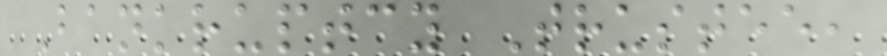Bankruptcy Trustee,
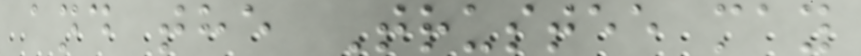and the Trustee may
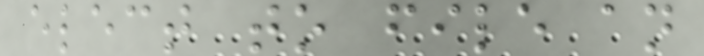elect to file an
